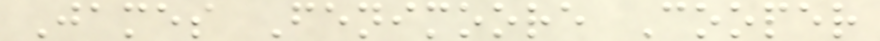James Fenimoore Cooper
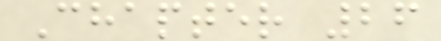Chapter 26
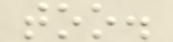too.
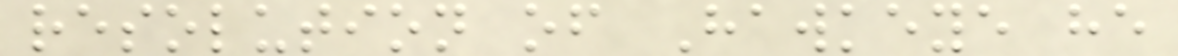resolution of Hawkeye he
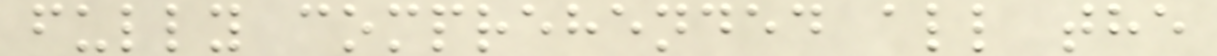fully comprehended all the
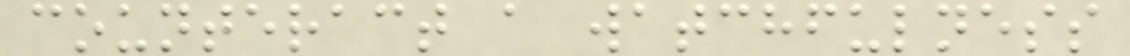counteract a watchfulness
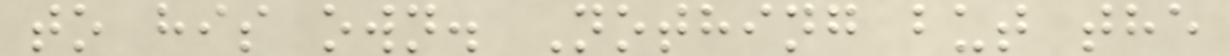to his own. Nothing but the
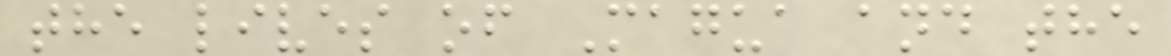the lives of Magua and the
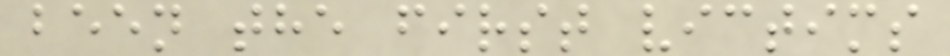been the first victims
